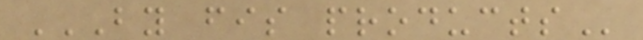BY FIS PRODUCTS
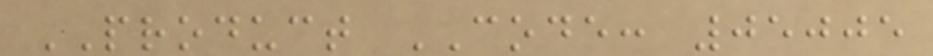PRODUCT CODE: 05005
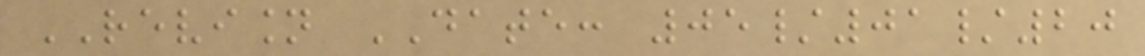REVISION DATE: 05/01/20
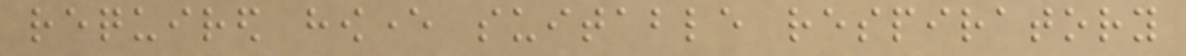required however suitable respiratory
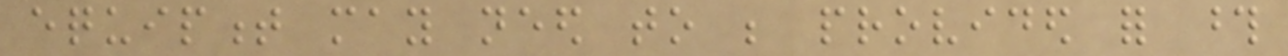equipment may need to be provided for those
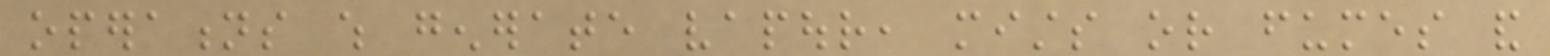operations which generate vapour, mists or fumes and
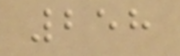258
